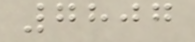7807
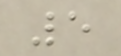5
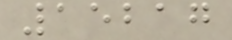15217
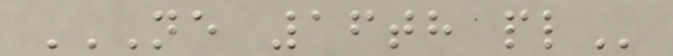NE 16TH PL
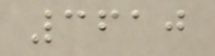3610
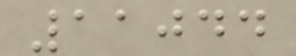11044
